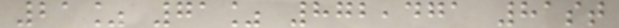21% 71% 872,471 81st
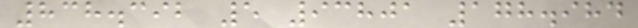838.392 5 93801 178.984
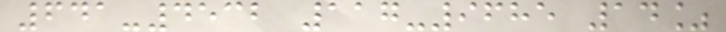641-4532 117-9685 14%
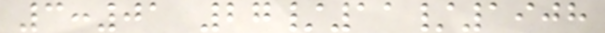3:01 27/11/1908
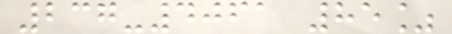237-4061 85%
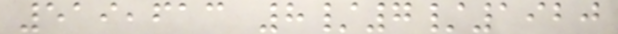519,613 8/7/1920
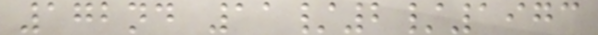172nd 11/2/1973
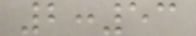2:53
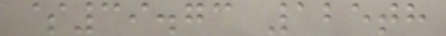$39.73 125th
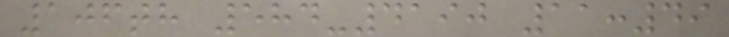106th 584-4190 11:49
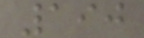190
